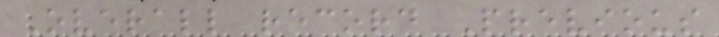Overall record Previous
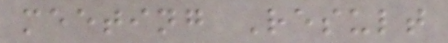meeting Result
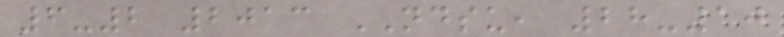6-2 2013 NDSU, 28-10
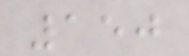150
